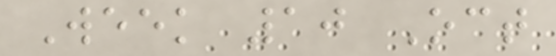Week 10 Oct
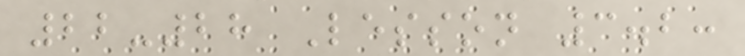22-28 Lesson 3.2:
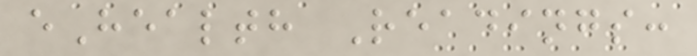eHealth Readings:
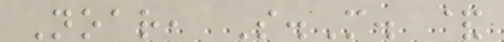Noar, S.M. &
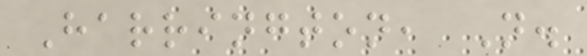Harrington, N.
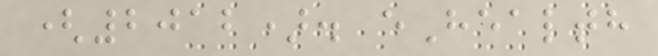(2012). eHealth
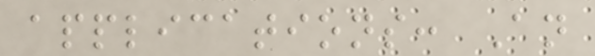applications: An
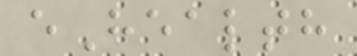eHealth
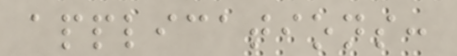applications:
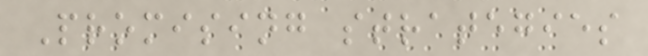Promising strategies
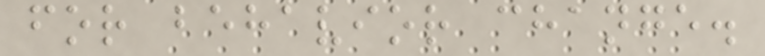for behavior change.
